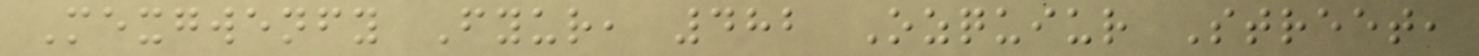Mexgwenfy Fyur, 482 Ozquiur Street,
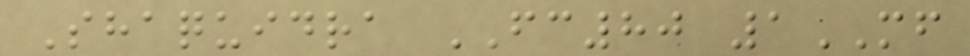Shaquidra FC80 1MF
